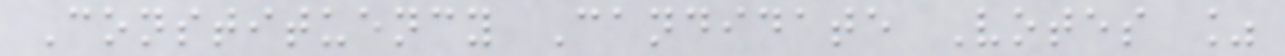Constituency Candidate Votes %
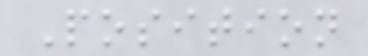Position
